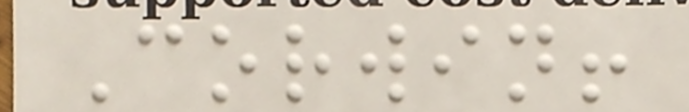Corwin!
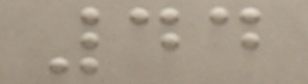44
